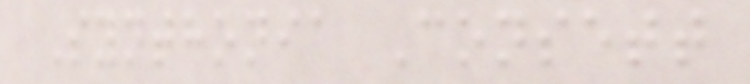Synthonia Consett
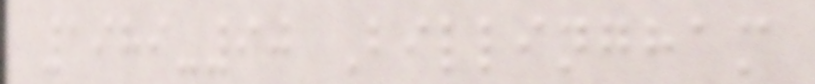1989-90 Billingham
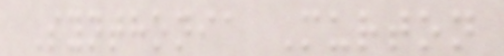Synthonia Murton
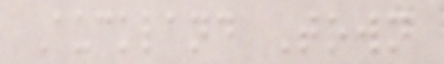Auckland Town
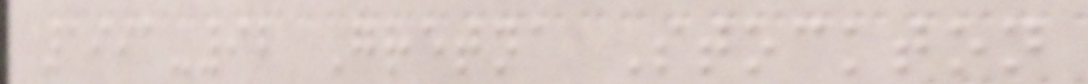1991-92 Gretna Stockton
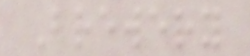Brewery
